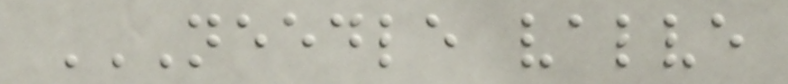NEEDLE VALVE
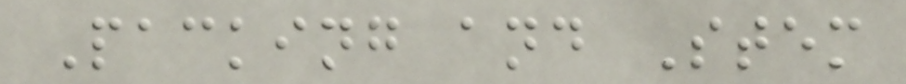Packing and Stem
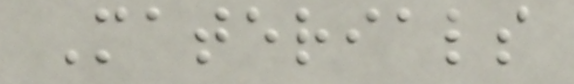Materials
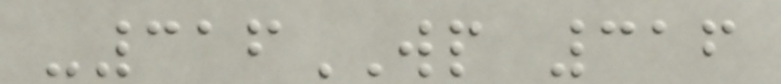-316WP 316
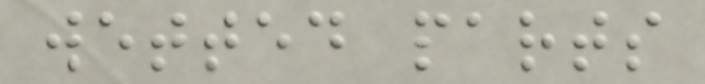wetted parts
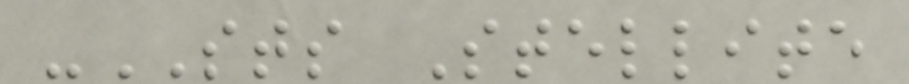-STS Stellite
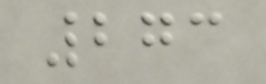273
